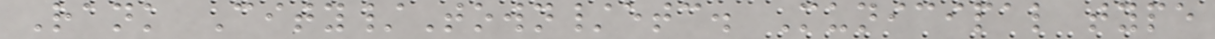Rank City/Town/etc. Municipal type
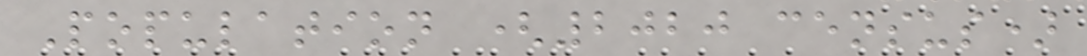Population (2020 census)
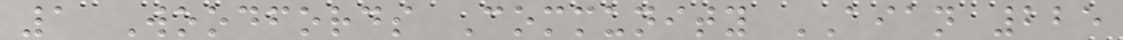1 Woodfords Community AIAN 225
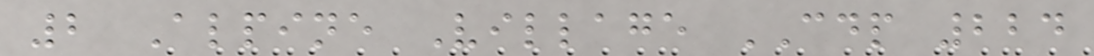2 Alpine Village CDP 224
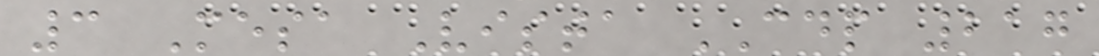3 Mesa Vista CDP 217
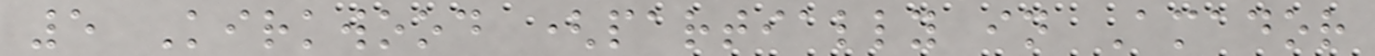5 Kirkwood (partially in Amador
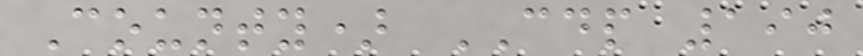County) CDP 190
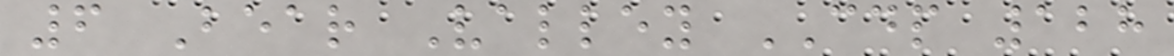6 Bear Valley CDP 128
